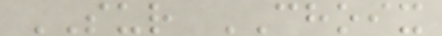SUR CHOIX
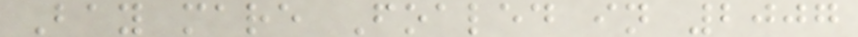Bay mare Foaled in 2007
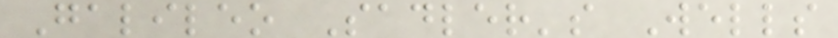Galileo Sadler's Wells
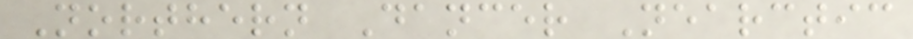Northern Dancer Nearctic
